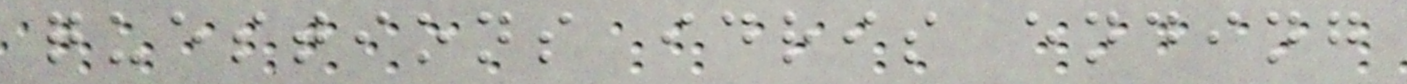questions idris ending
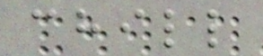chill
